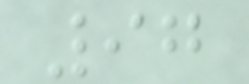97
